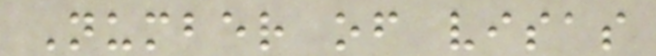Number of visas
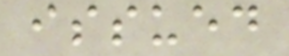issued
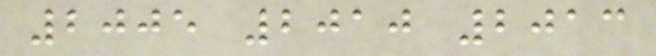2005 2010 2013
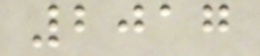2017
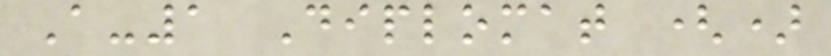A-1 Diplomat ()
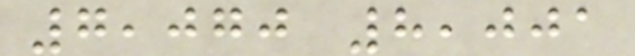7,070 8,001
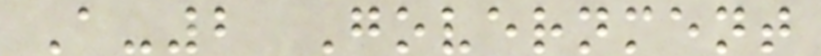A-2 Government
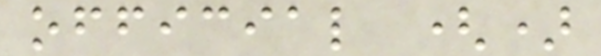official ()
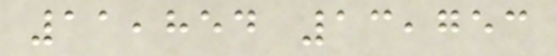11,854 13,753
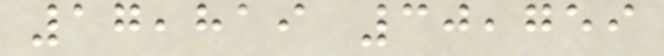17,819 30,759
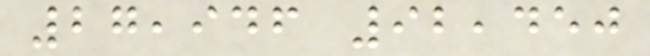27,946 92,450
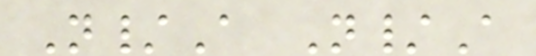N/A N/A
